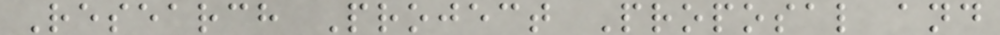Research Project Proposal and
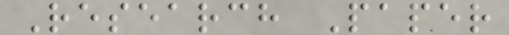Research Paper
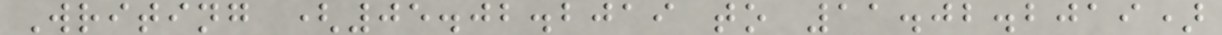Writing (05.02.2019 to 11.02.2019)
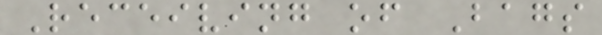Receiving of Bags
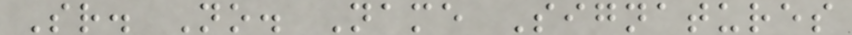Sr. No. Name Signatures
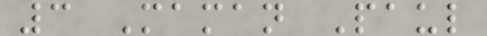3 Maman Paul
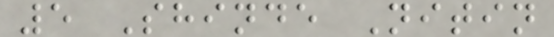5 Shinde Nitin
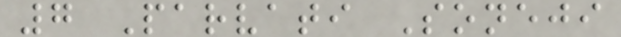7 Parvati Soneji
